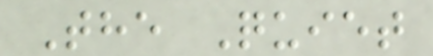The Quiet
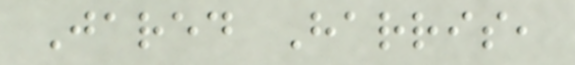Jared Harris,
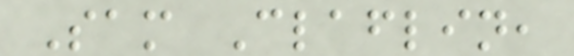Sam Claflin,
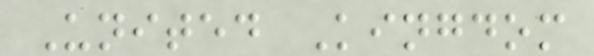United Kingdom
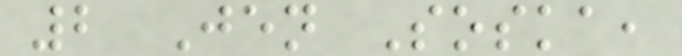2 Jen Soska,
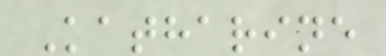Katharine
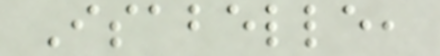Isabelle,
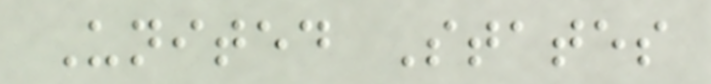United States
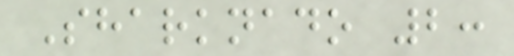Sharknado 2:
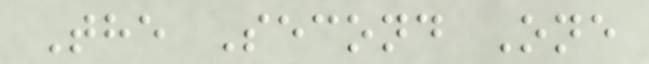The Second One
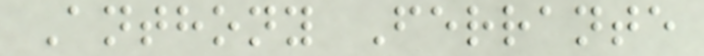Anthony Ferrante
